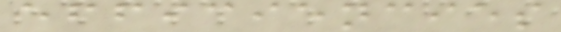efficiencies
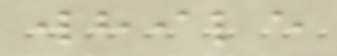while
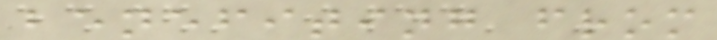benefiting from
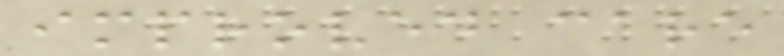improved care
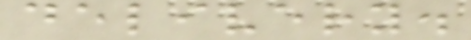delivery.
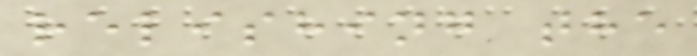relishing the
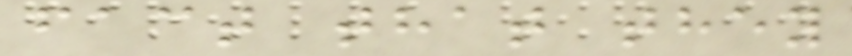fact that they
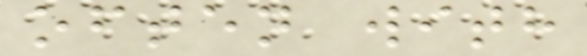often with
